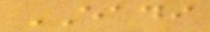EADI
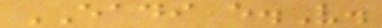EADI e.V.
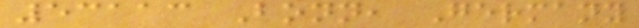53113 Bonn, Germany
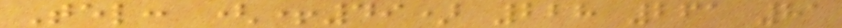Tel: (+49) 228 261 81
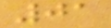01
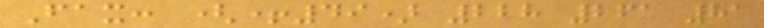Fax: (+49) 228 261 81
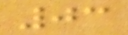03
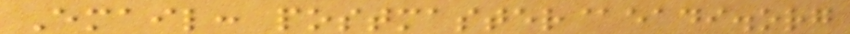Email: postmaster@eadi.org
